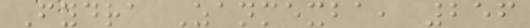Fydra Zanmexba, 256
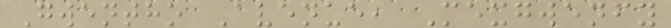Gwentho Avenue, Mexgwenfy
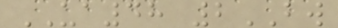UA48 2BW
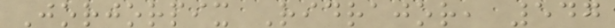Jorjorpix Ridrajor, 547
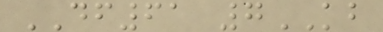DF61 7KB
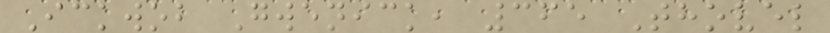Ickwob Gwenick, 365 Thovel
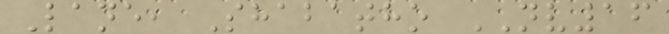Lane, Shabatho NV16
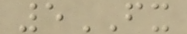5FX
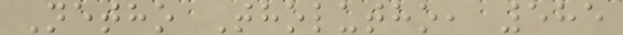Netho Tholutho, 585
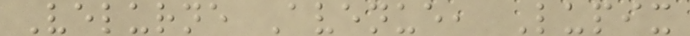Velurne Avenue, Lupix
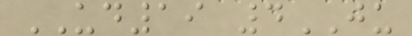UD19 4JU
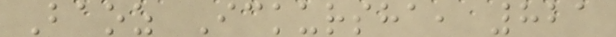Baoz Ickursha, 821
